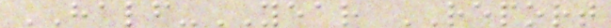HALF-YEAR REPORT
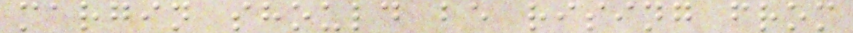margin should be rising from
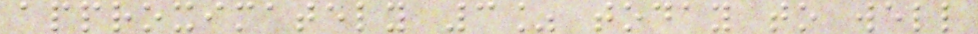approximately 3% today to well
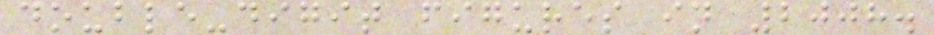double-digit figures in 2008.
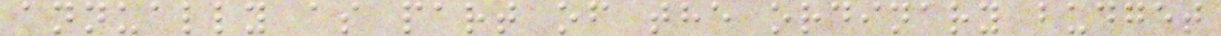annually as part of the ordinary budget
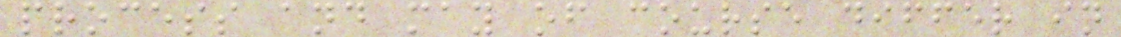process and may of course differ in
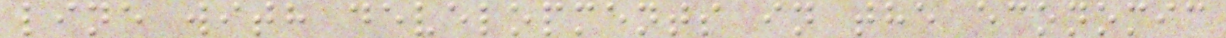line with developments in the economic
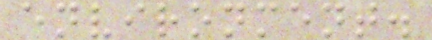environment.
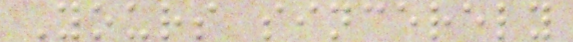Yours sincerely
